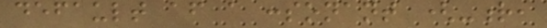default after a consonant (-r,
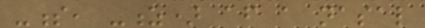-s, -z) after a nasal
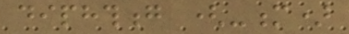diphthong (-m)
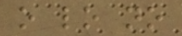o lo no
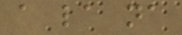a la na
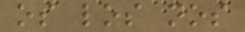os los nos
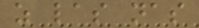as las nas
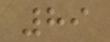89
